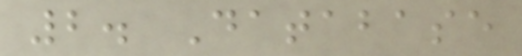2. Database
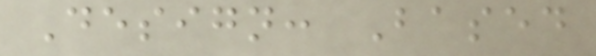Design: Based
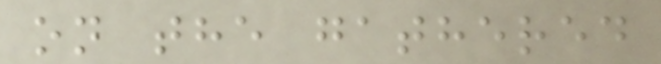on the gathered
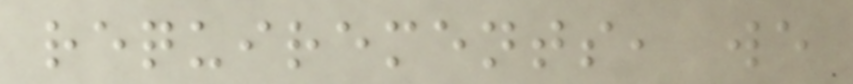requirements, we
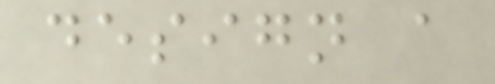design a
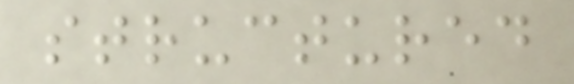structured
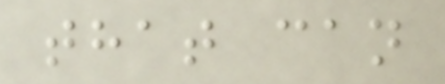that can
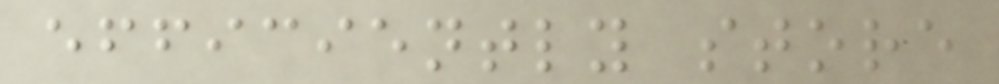efficiently store
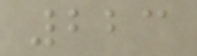223
